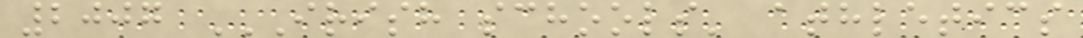2007 IRISH SCHOOLS' ATHLETICS
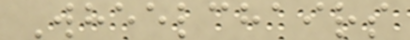Wheelchairs
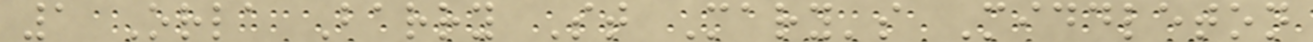1 Orla Barry St Mary's Middleton
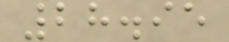28.95
